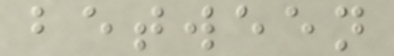between
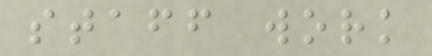staff work
